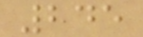245
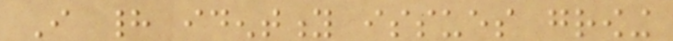I had identity issues growing
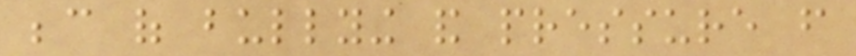because of bullying and pressure from
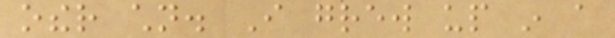other children. I grew up in a
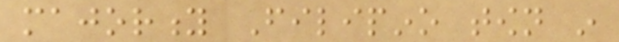majority Filipino town in
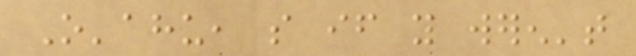O'ahu, so if you weren't
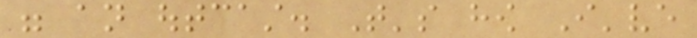were an outcast. That's how I've
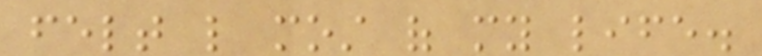felt like most of my life.
